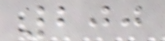200
